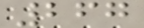267
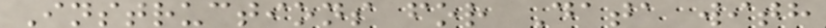Instructions for Data with
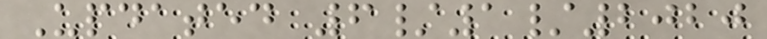Updated 6/1/2020
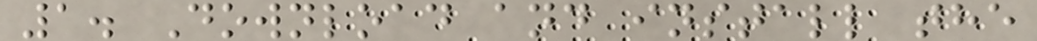1. Download and install the
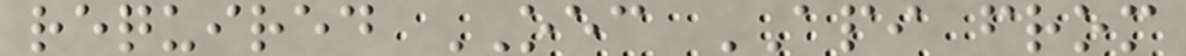required OEC API from
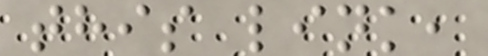this link,
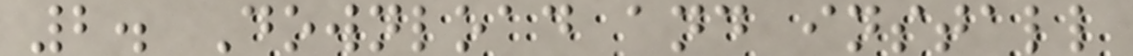2. Download and install
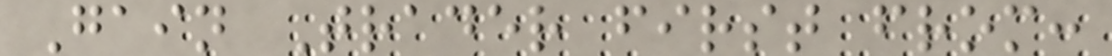Gain Trader first from:
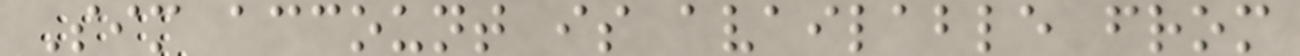Sim account is available from
